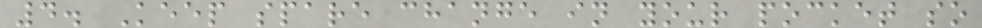4. Keep spare change in your pocket so
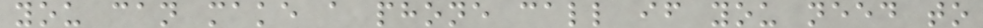you can make a phone call if you need to
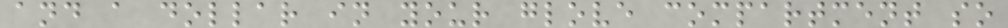and a dollar in your glove compartment so
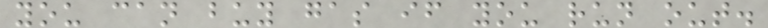you can buy gas if you run out.
